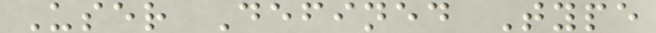User Defined Type
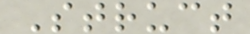Struct
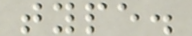type.
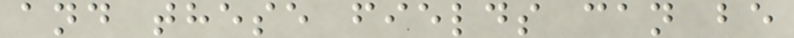and these fields can be
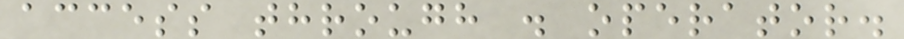access through . operator.
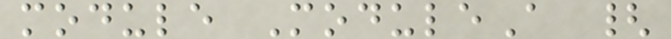module ModuleA {
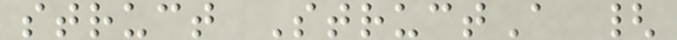struct StructA {
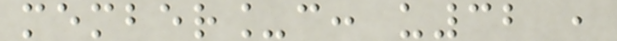member_c: u32 ,
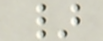}
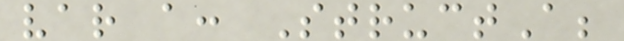var a: StructA;
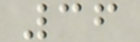36
